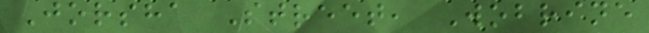Jorsha Street, Wobrine
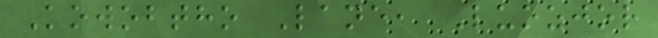Kowobtho Lane, Luozjor
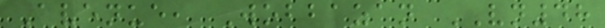Avenue, Wobbazan VN48
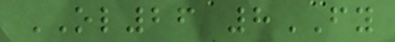OL26 8FY
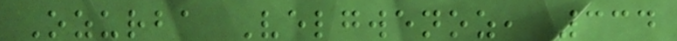Ozurba Velgwenoz, 334
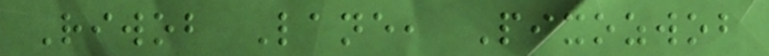Riwob Lane, Pixozwob
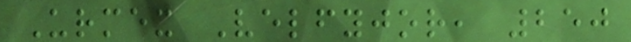Urmex Velfyjor, 250
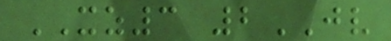XZ3 2JV
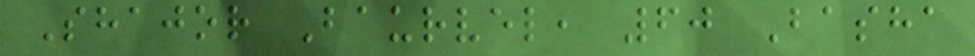Shajor Baurvel, 60 Basha
